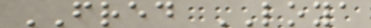FRED LOYA
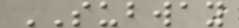SUBWAY
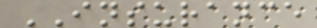INSURANCE
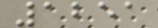1251
